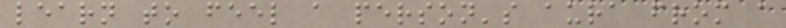learn to feel a person's aura from a
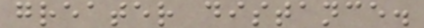greater distance.
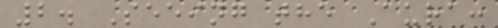2. Seeing the Aura:
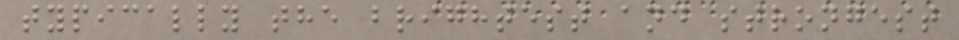typically the brightest and strongest
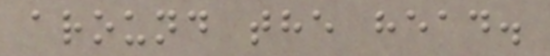around the head.
